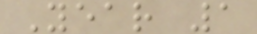Year 1
